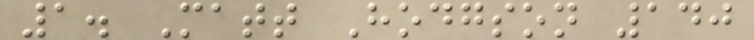1. Matt Hodgson 140
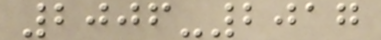2006-2017
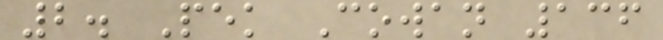2. Pek Cowan 136
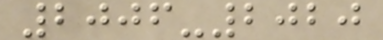2006-2020
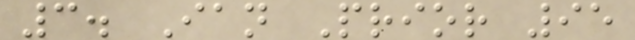3. Ian Prior 95
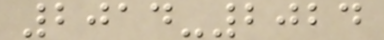2014-2024
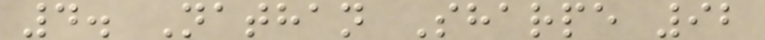4. Nathan Sharpe 92
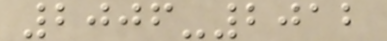2006-2012
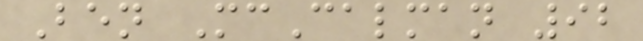Ben McCalman 92
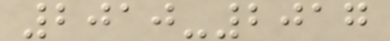2010-2017
